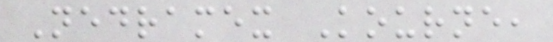Nedramex Kourne,
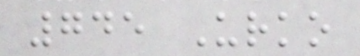745 Urko
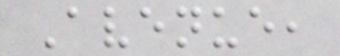Avenue,
